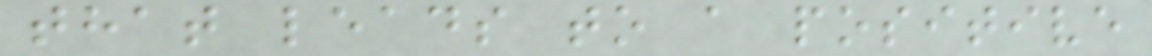that leads to a positive
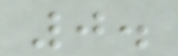0.
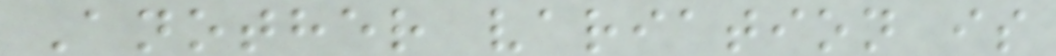Another variation is
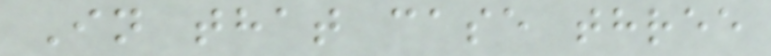In that case three
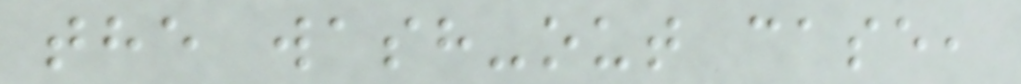the wash-out case,
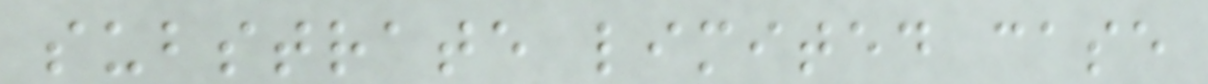substrate limited case
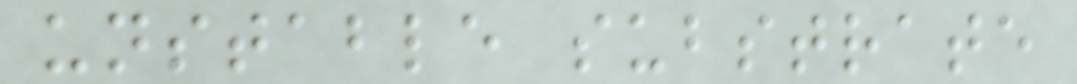unstable substrate
